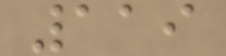119
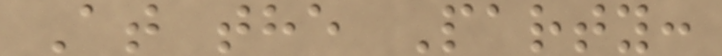At the Party:
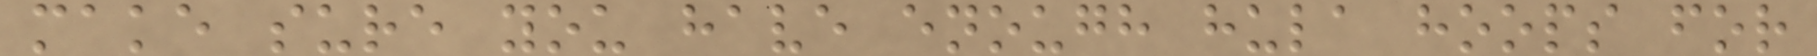make sure you have enough hula hoops for
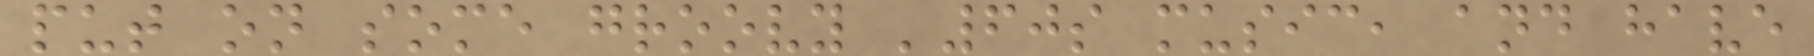put on some groovy '60s music, and have
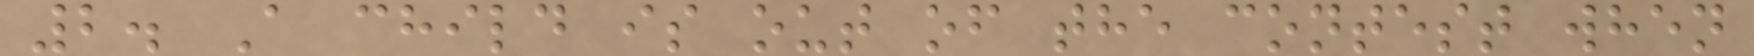2. A child is out of the contest when
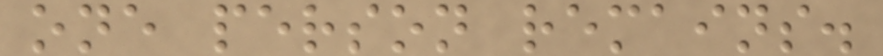one person remains.
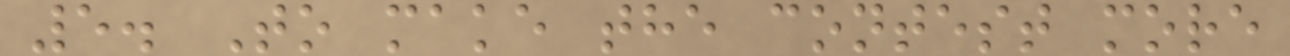5. To make the contest more
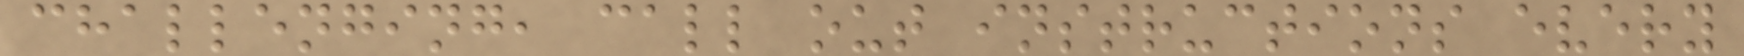challenging, call out instructions every
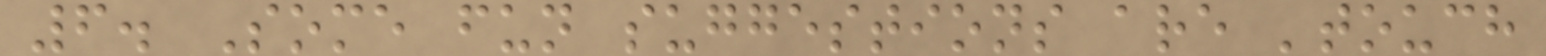6. Some fun suggestions are 'touch
